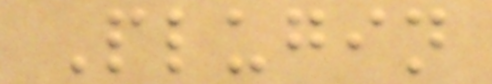Plugin
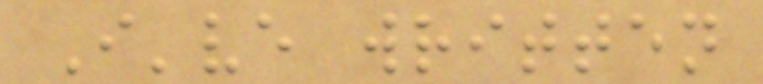I've written
